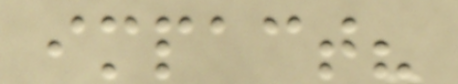impact?
